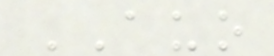AUO
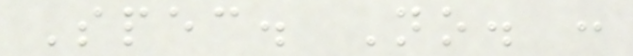Spec. No. :
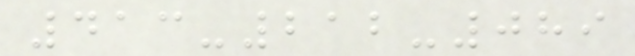413-212-089
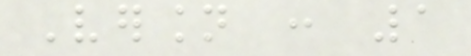Version : 1
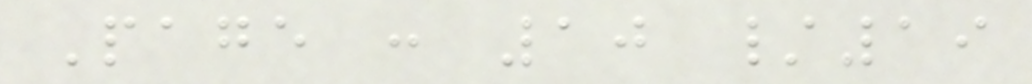Page : 10 /19
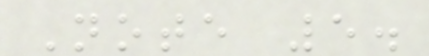Note 5.
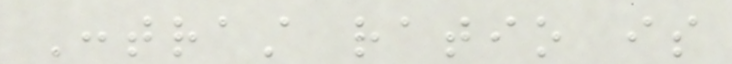Contrast ratio is
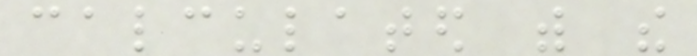calculated with the
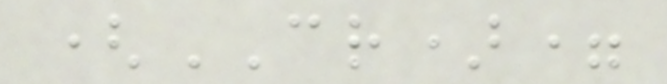(CR)=
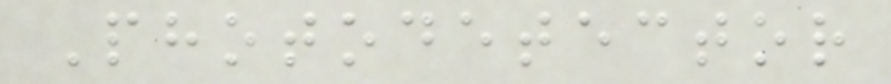Photodetector
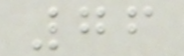76
